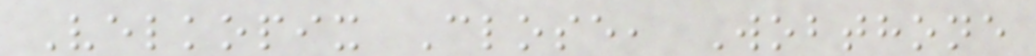Velkopix Close, Wobthone
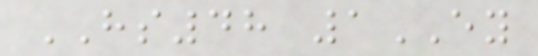HS48 1EY
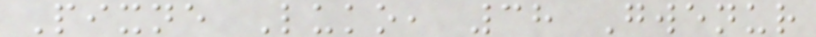Pixne Luko, 38 Gwenur
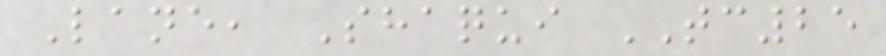Lane, Shaqui TC25
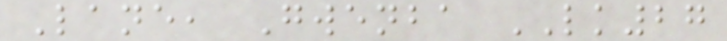Lane, Gwenba LK27
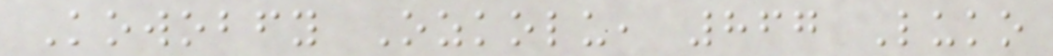Kowobfy Ozkolu, 867 Luko
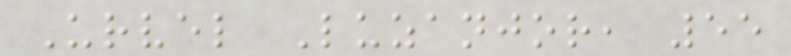Urvel Luzanjor, 55
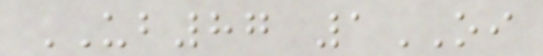UB87 1OI
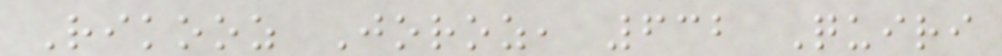Rikooz Joroz, 632 Quiri
